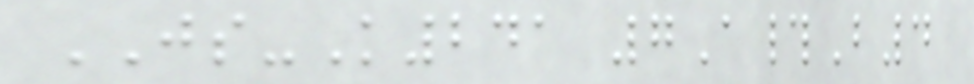JS-K241 7A#B4
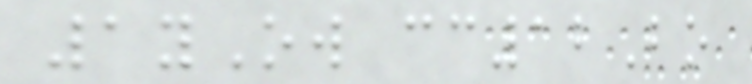1yOw cc12Bo
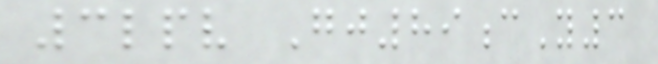3lpv Gj89cY3
